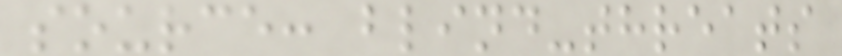source: blind-threats
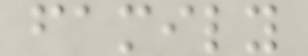family
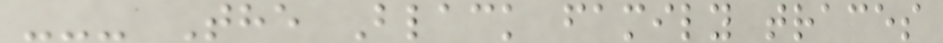--- The Black family traces
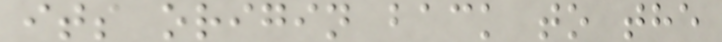its origin back to the
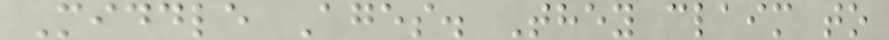Middle Ages. They claim to
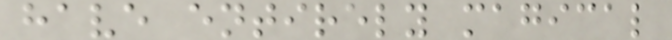have entirely magical
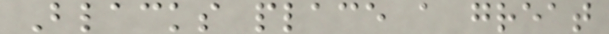Blacks place a great
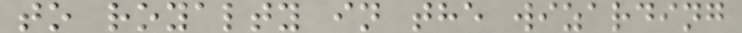to royalty in the wizarding
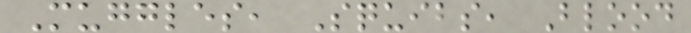Muggles, Squibs, Blood
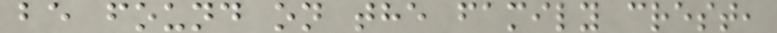be found on the family crest,
